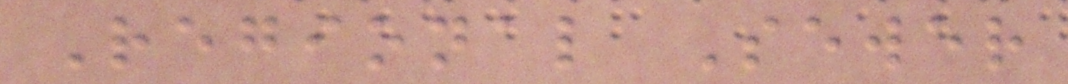Regional Sewer
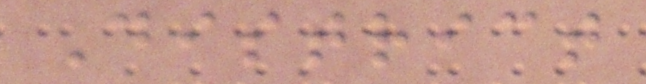District
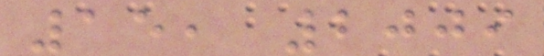15, 2009
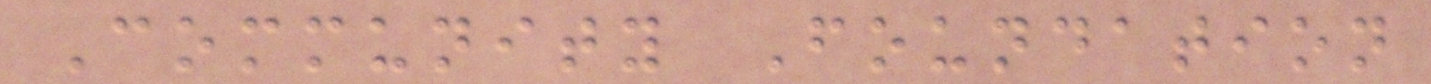Community Foundation
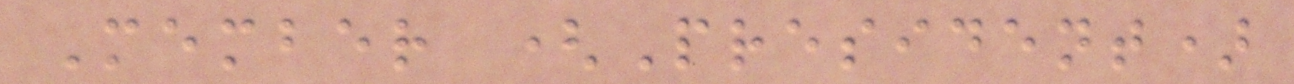Member (President)
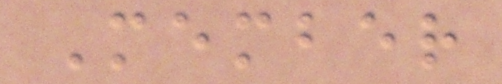Member
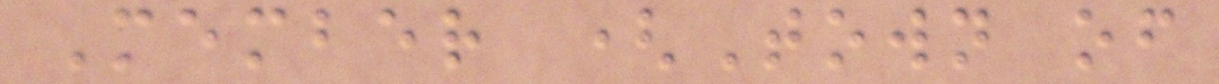Member (Town of
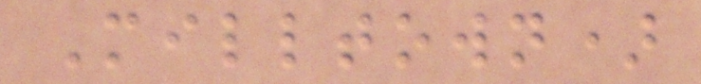Milltown)
